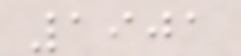1901
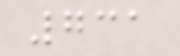731
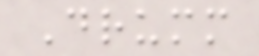Drumm
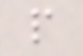p
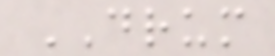DRUM
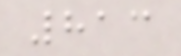813
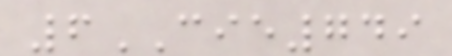6CIE749
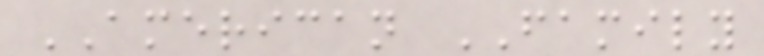AMERICAN FAMILY
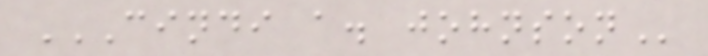CINDI A. JOHNSON
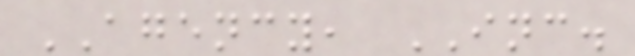AGENCY, INC.
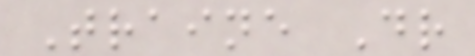Traine Dr
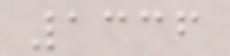1336
